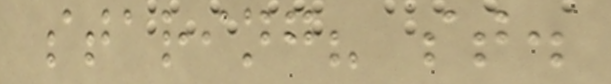staring? st.
